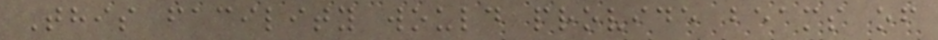This facility would provide beams of
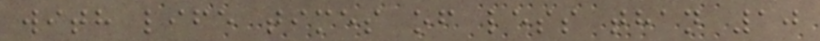with life times of less than 10
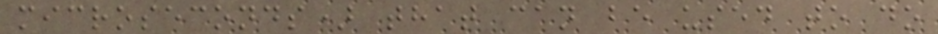microseconds) that can be used to do
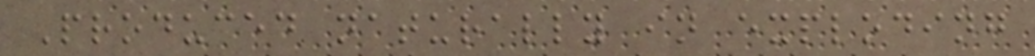Produced naturally in exploding
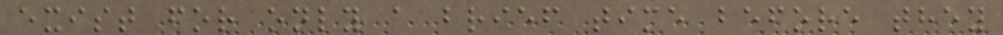exist for only a brief time before they
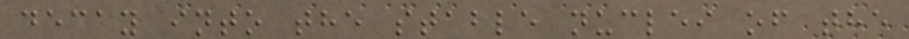decay into the stable nuclei of the
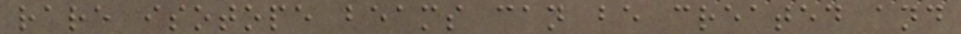rare isotope beams can be created and
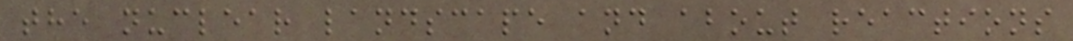the nuclear landscape and about reactions
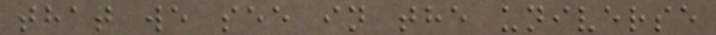that we see in the universe
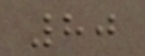80
